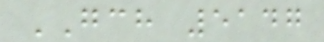GCH 5147
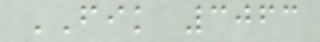FIK 3063
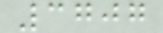3707
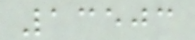13503
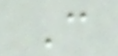C
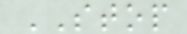STOP
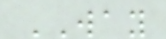WAY
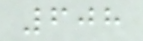608
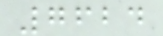7624
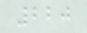220
